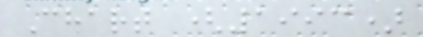Chart (1993)
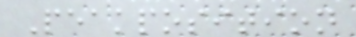Peakposition
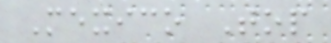Mexico Top
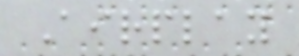Airplay
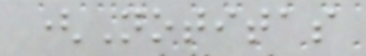(Notitas
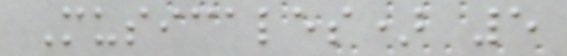Musicales) 5
